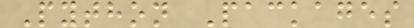Python Packages
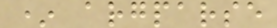* argparse
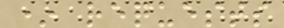* requests
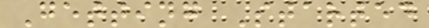Getting Started
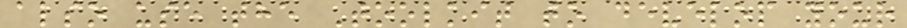also use the Toolkit to develop your
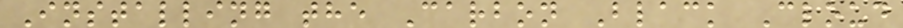Installing the Carbon Black Cloud
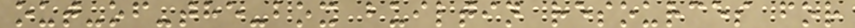out-of-the-box builtin resources for
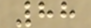88
